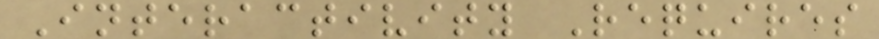Interactivity Requires
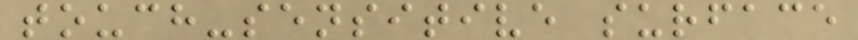touch-sensitive surface
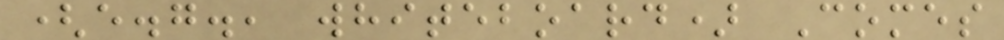(e.g., whiteboard) Comes
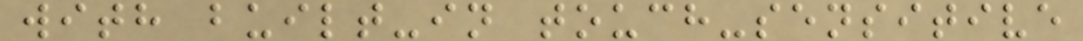with built-in touch-sensitive
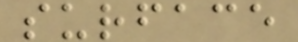surface
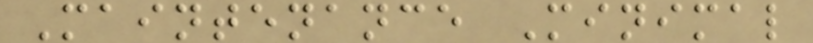Maintenance Minimal
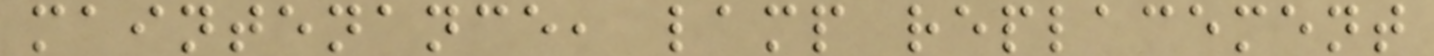maintenance, lamp replacement
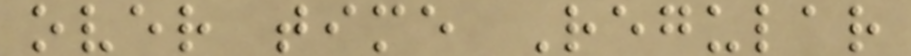over time Regular
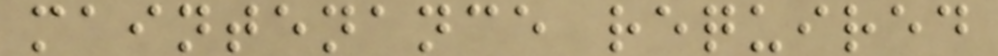maintenance required
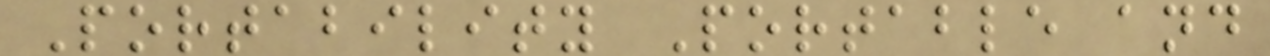Portability Portable and
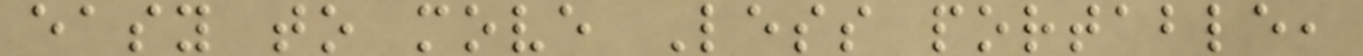easy to move Less portable,
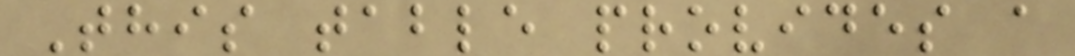This table provides a
